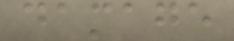damage
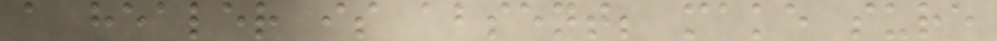a healer is absent; make sure
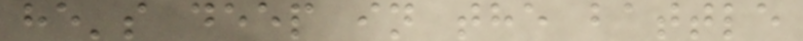he's deep in the battle
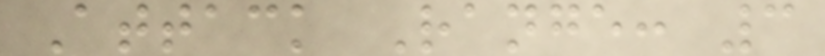Attack Range: 3
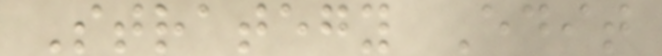Strategy Edit
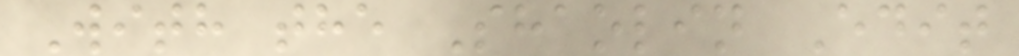With the Shaolin Edit
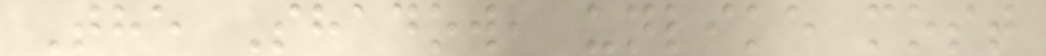The Shadow, unlike most
